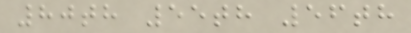80th 55th 56th
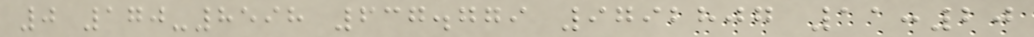0 170-8598 637.779 9792807 11:20
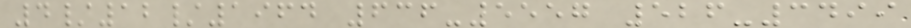4/12/1964 636-5557 526-3499
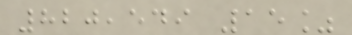820,549 15%
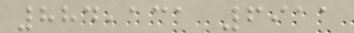884,131 6911
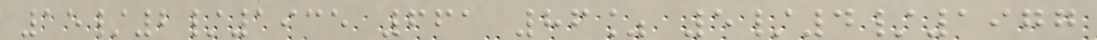15/2/1935 661 86% 5/4/1977
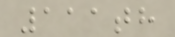111th
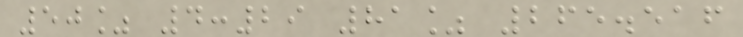50% 4:29 81% 265.516
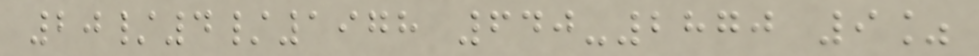20/4/1978 640-2870 9%
